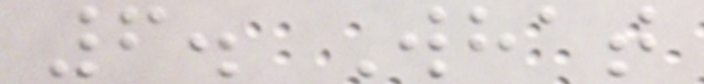6. What
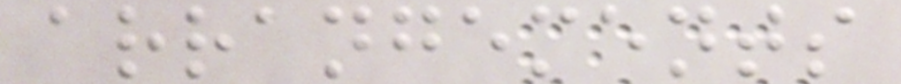arrangements
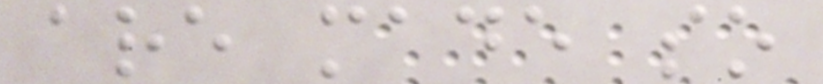are made so
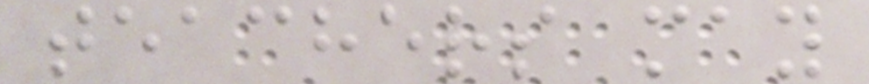teachers may
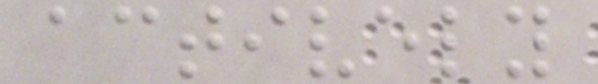actively
